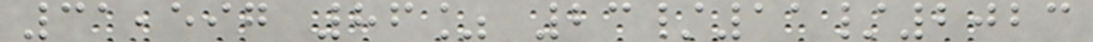31,597 86% 23/11/2023
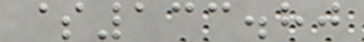$133.80
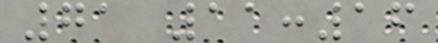71 11:16
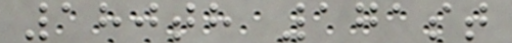180th 171st
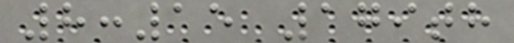8:15 179th
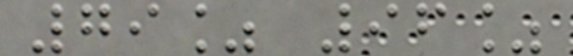79% 96%
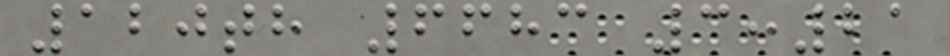120th 6683 3:21
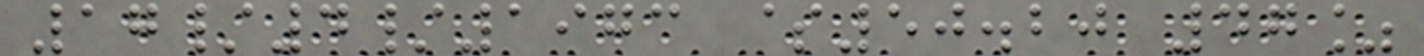17/4/1973 $50.20 47%
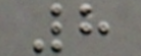8
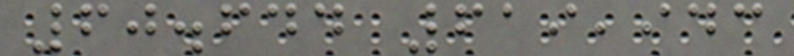60.644 619,943
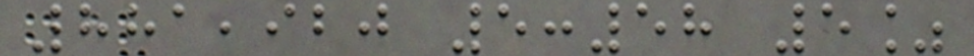881,920 5:58 5%
